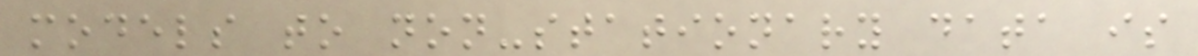models to non-stationary data is
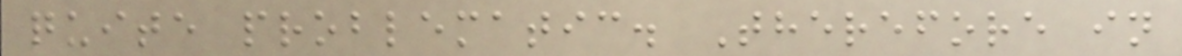quite problematic. Therefore in
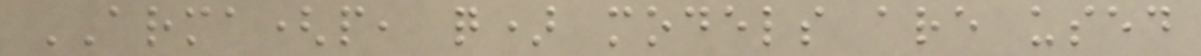ARMA(p, q) models are used
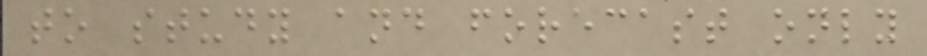to study and forecast only
